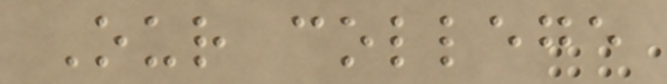Our college
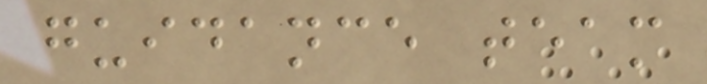guidance team
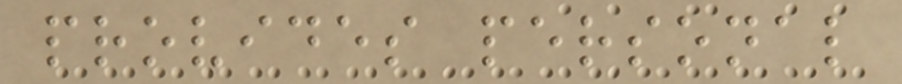provides personal
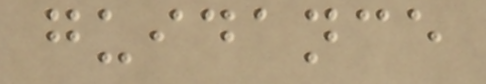guidance
